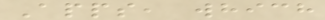Apps, which
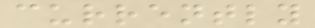currently
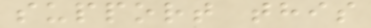support this
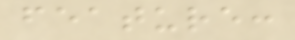feature:
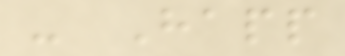- Happ
